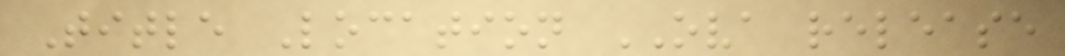Title Location OVA release
